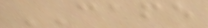CAFE
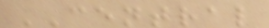CENTRAL
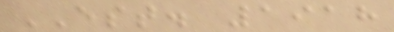EST. 1918
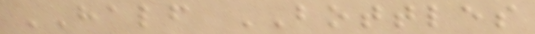HALF BOTTLES
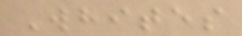Whites
